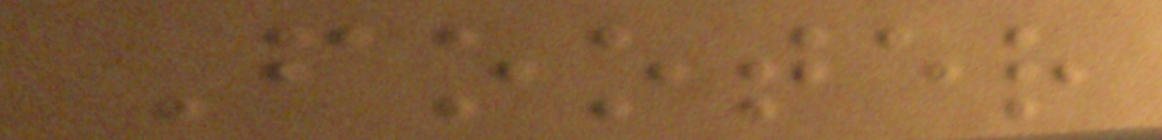Footer
